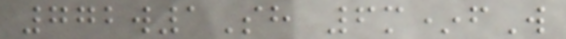772w1Sh 6m*fW
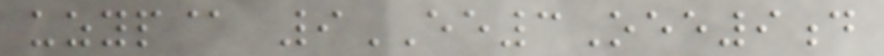uzyp@ 9EE3Oee9d
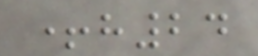+h24
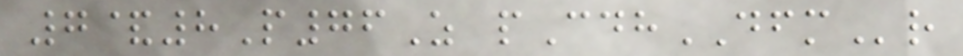7&8P76Z pCdhDFMr
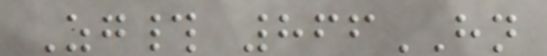Zg# 866HN
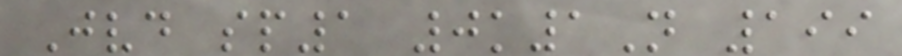Jvd sp1 0k1N 199
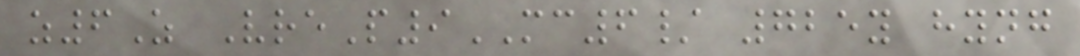z6Z VreP9MC6/ 725y hyng
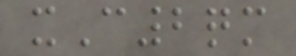xC2qm
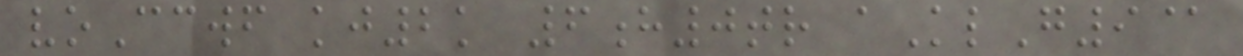voCcwf kj2k 6h0tr aKlG9@
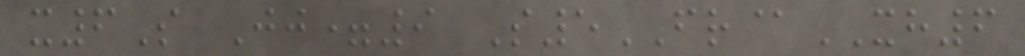x6S Jj=9 S5FR@XH6
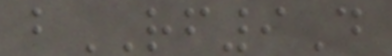bRF9D
